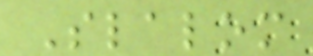Slalom
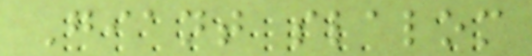Giant slalom
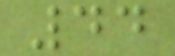44
